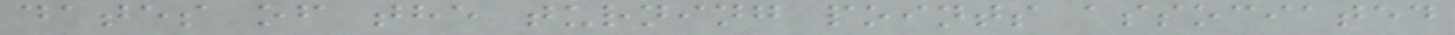dates of the turning points associated
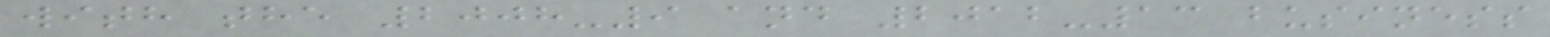with the 2008-9 and 2012-13 business
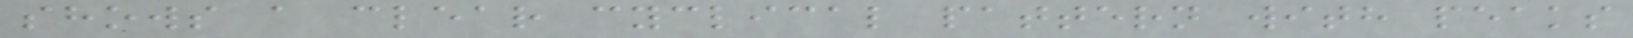shows a clear cyclical pattern with peaks
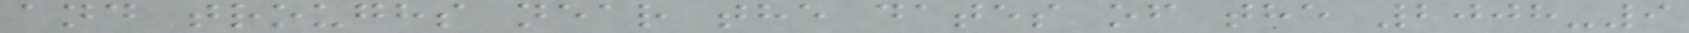and troughs near the dates of the 2008-9
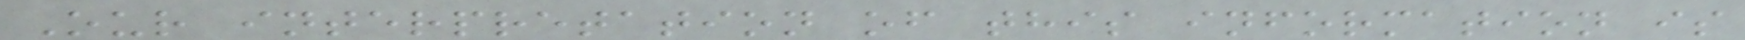Our interpretation of this information is
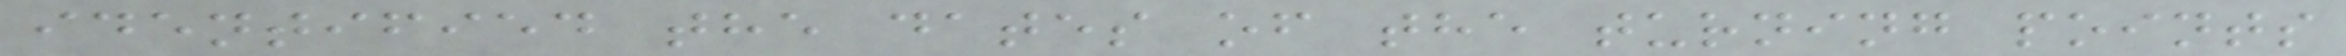identified the dates of the turning points
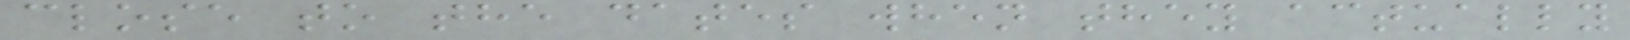close to the dates when they actually
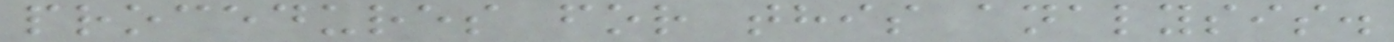procedures for this analysis.
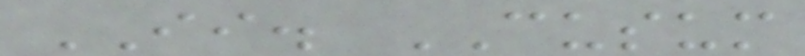II. CUSUM
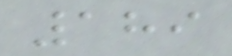189
